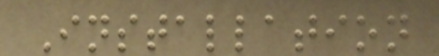Installation
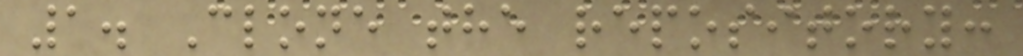1. Clone the repository:
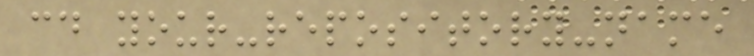cd your-repository-name
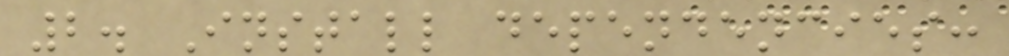2. Install dependencies:
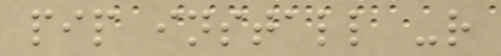pip install -r
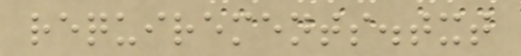requirements.txt
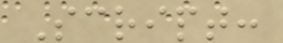Script:
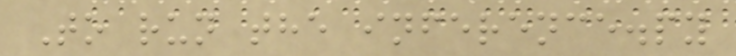To run the inference.py
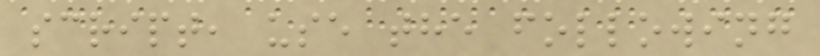script, use the following
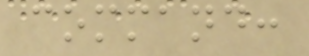command:
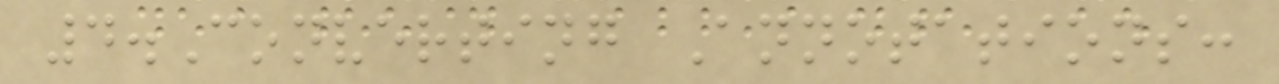4.Converting Annotations:
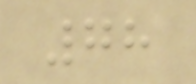78
